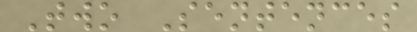Two Sentences
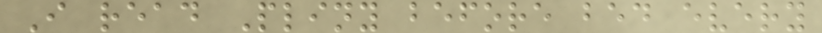I read Pliny before bed every
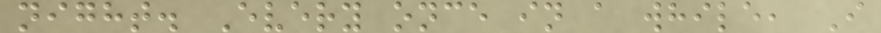night. Every once in a while, I
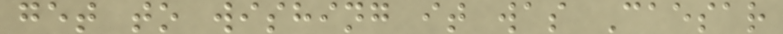get to wishing it was Caesar
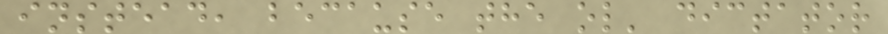instead, because the ol' dictator
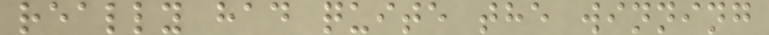really had quite the winning
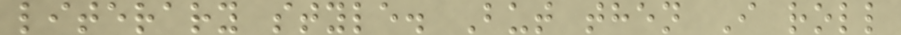literary style. But then I roll
